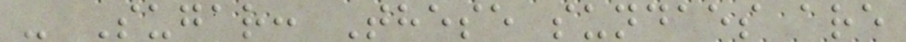- Sugar: These sundaes are
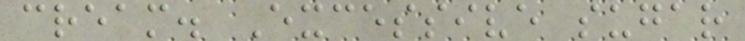cream. Excessive sugar
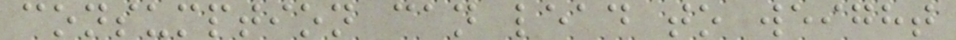consumption can lead to weight
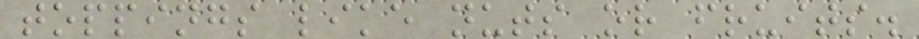toppings like nuts or fruits.
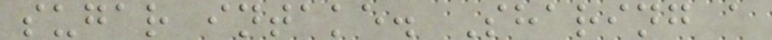sugar intake. Sharing a
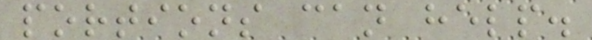portions can help.
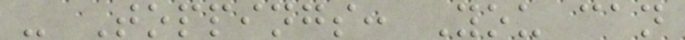- Toppings: You can
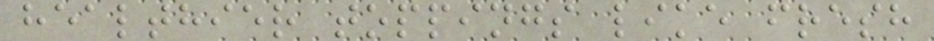healthier toppings like fresh
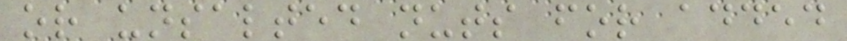or unsalted nuts for added
